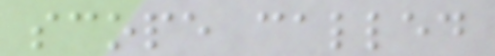scope called
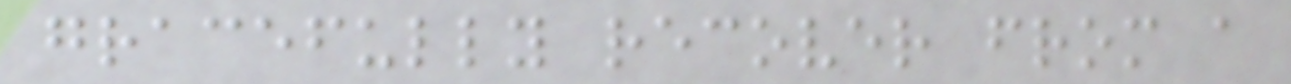gracefully recover from a
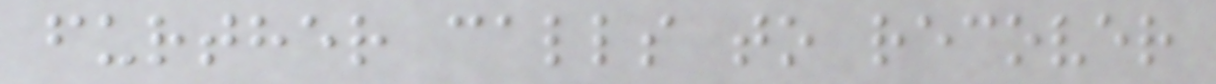further calls to recover
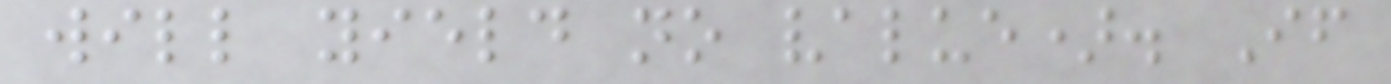will yield no value). If
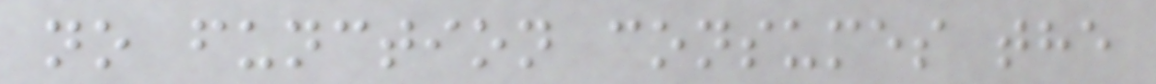no function consumes the
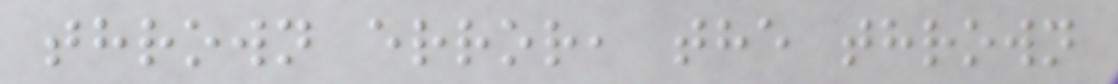thrown error, the thrown
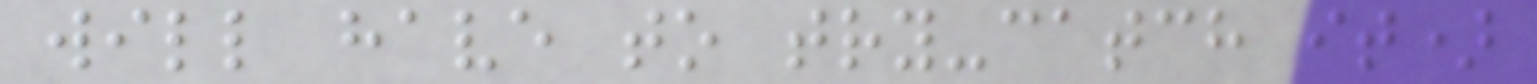will have to try-catch it)
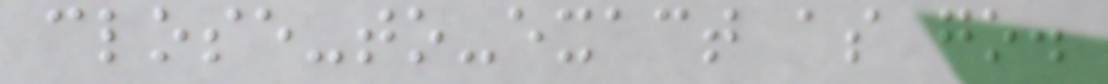close-to-exact as go.
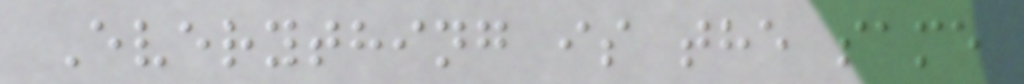Everything is the same
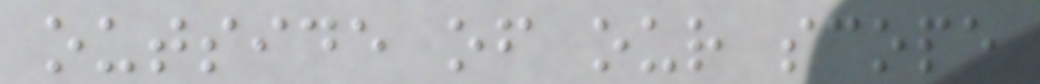outside of our scope
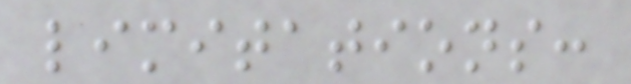limitations:
